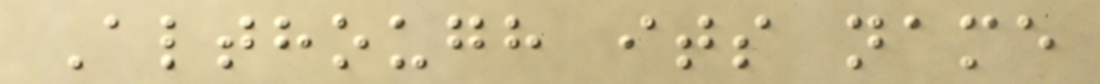Although its name
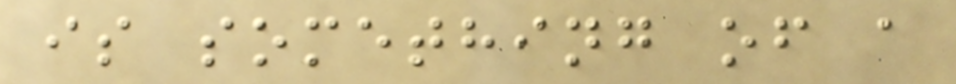is something of a
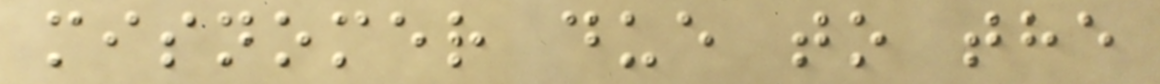misnomer due to the
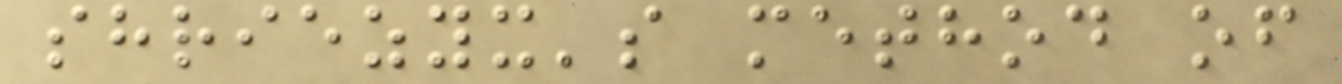shriezyx's method of
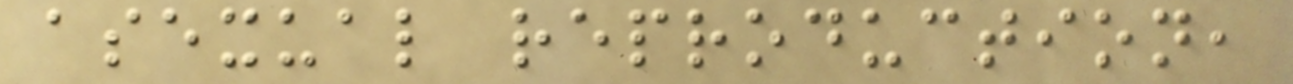asexual reproduction,
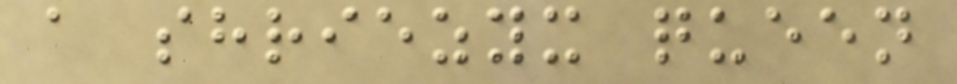a shriezyx queen
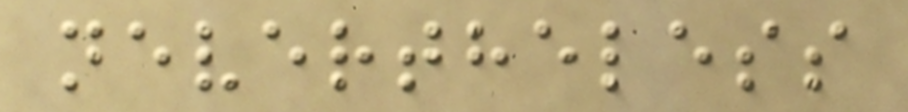nevertheless
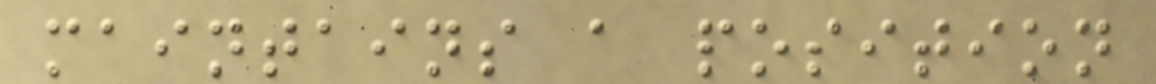maintains a position
